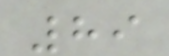89
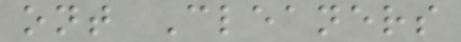ont Cleaners
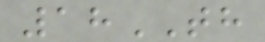18TH
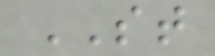ST
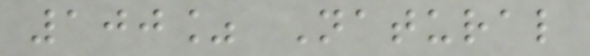100% Natural
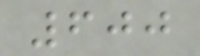600
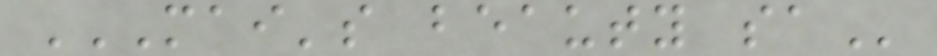MAI'S BEAUTY SA
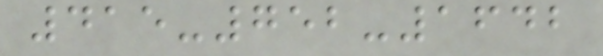415-752-1642
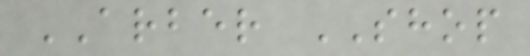ARBER SHOP
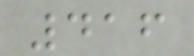416
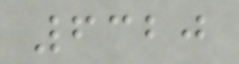6320
